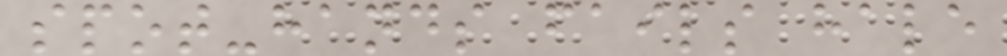spot-hands fails hale
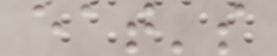eat's
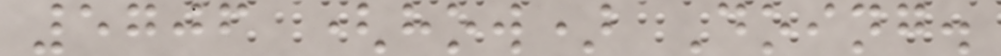5706 (how) Doing.
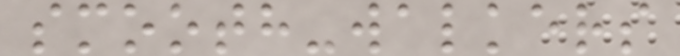smooth-walkers
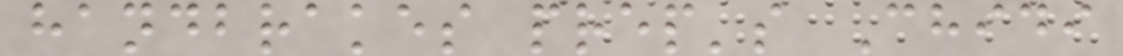handbrakes prep's Chidi
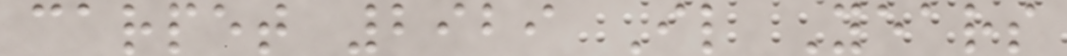carpet 2929 Il Years
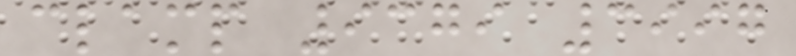clamp 9379 3997
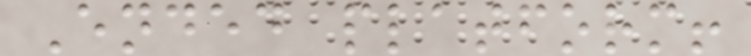Ended platform!
